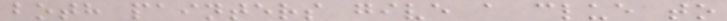both painters give a clue to
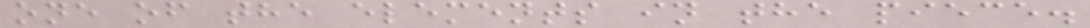one of the elements in the piece.
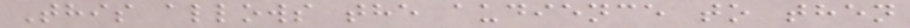This allows the audience to then
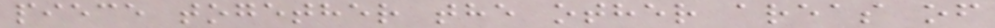piece together the other areas of
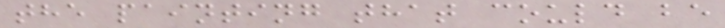the painting that could be
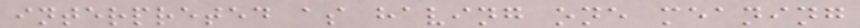interpreted as having one meaning
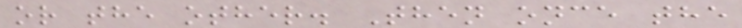or the other. Then once the
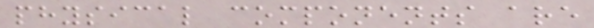physical components are
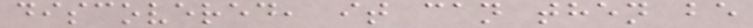discovered, it can then be
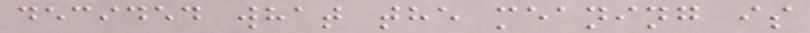decided what the meaning is
